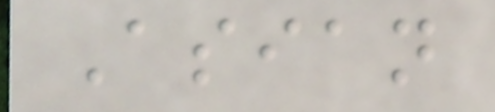Asian
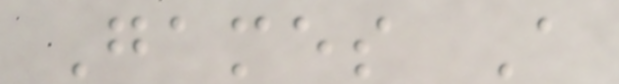Games A
